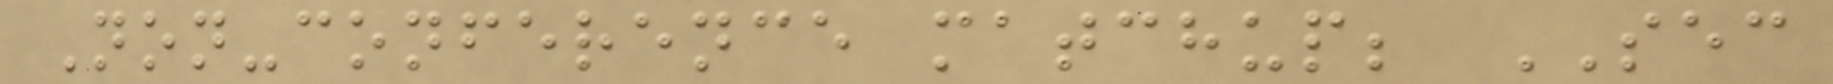Non-conference matchup; SEC
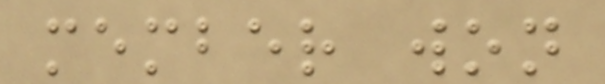member won
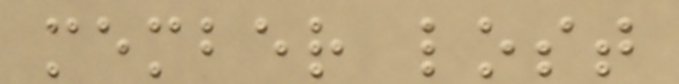member lost
